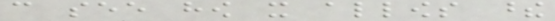can see how it allows these
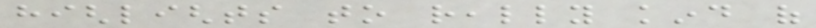highlights to really kind of
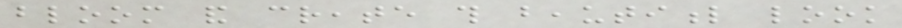bloom and create this beautiful look
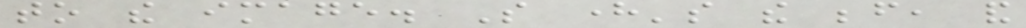to the image. So here's the before, and
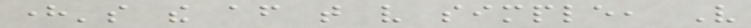here's the after that very simple, Very
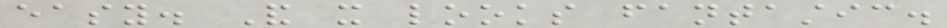easy. And it looks fantastic.
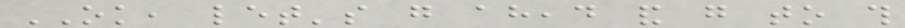OK, let's go ahead and go to this
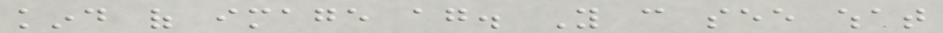kind of image again. You can see what
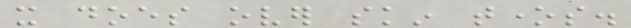it does over skin tones.
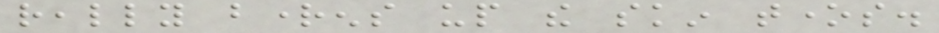really brightens up the skin tones.
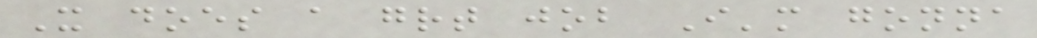It does a great job I'm gonna
